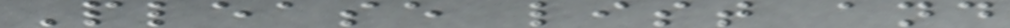Please list and
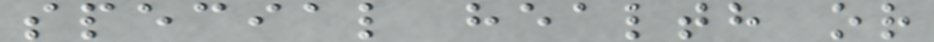special health or
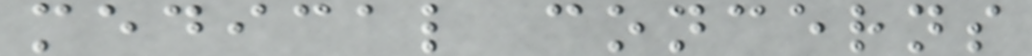medical concerns
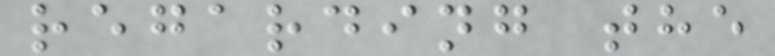regarding the
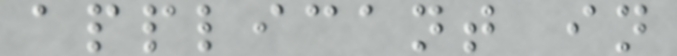applicant in
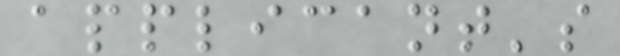applicant's
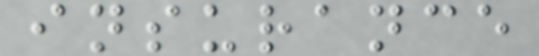insurance
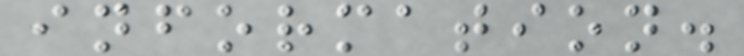information.
